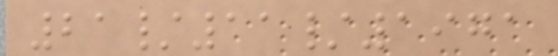21/11/1971
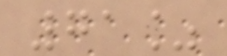71%
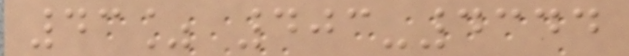43% 403-4344
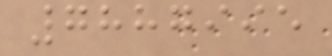7887995
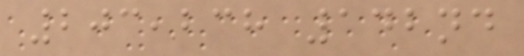203,238 142nd
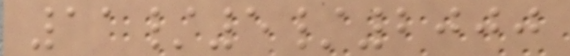11/5/2000
